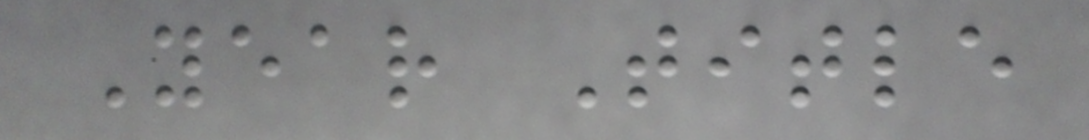Year Title
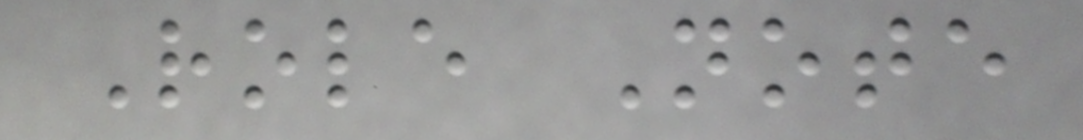Role Note
